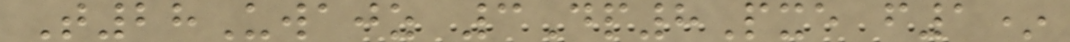T28Uwajz 3Dp8Pxe f1*
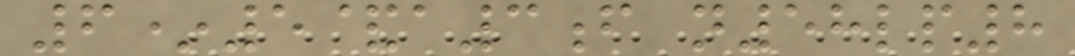6*5&a3f n58lp8
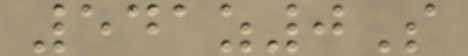541z0S
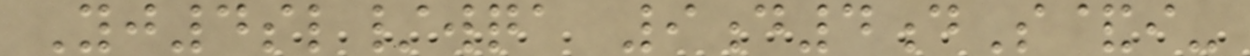Yj4sl/wqa 9d4dS&i-
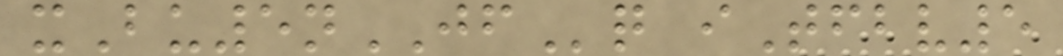xBu5nJFq iTfbv5
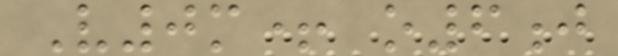V0m+ o6j
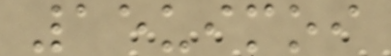15uimoi
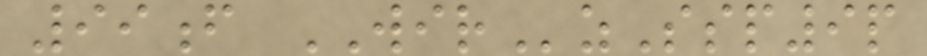99f WIRzSsp9p
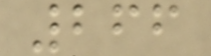266
